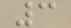3
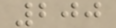200
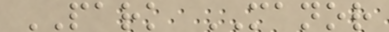PARK MANOR
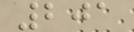201
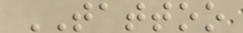TATTOO
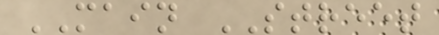MAIN STREET
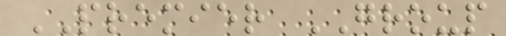PREMIER GROUP
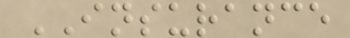INSURANCE
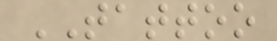TATTOO
